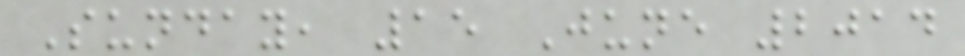Sunday, 15 June 2014
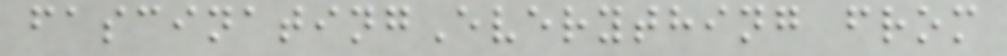fascinatingEverything from
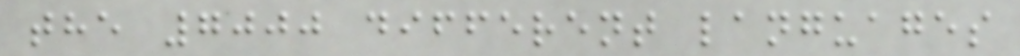the 7000 different languages
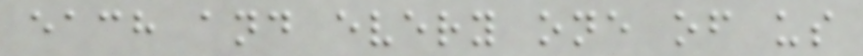each and every one of us
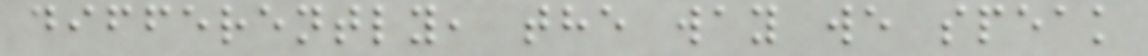differently, the way we speak
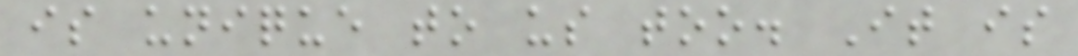is unique to us too. It is
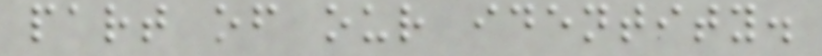part of our identity.
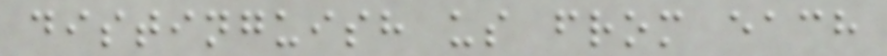distinguish us from each
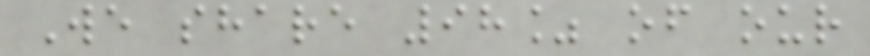We share 98% of our
